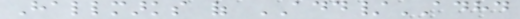Hallmarks of ADD/ADHD
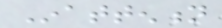Inattention
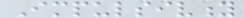Impulsivity
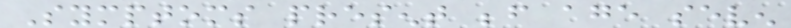Symptoms present before age seven
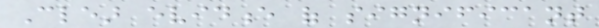Clear evidence of significant
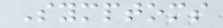Symptoms
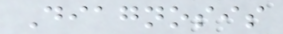Diagnosis
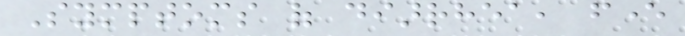Symptoms of diarrhea, fever
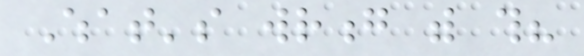What's wrong with this?
